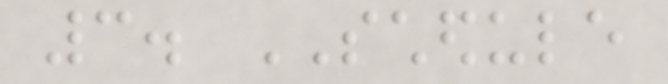3. SCHEDULE
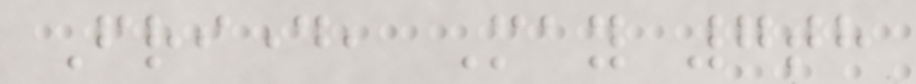Friday, May 7th
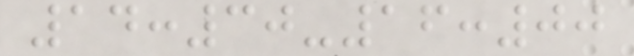14:30-16:00
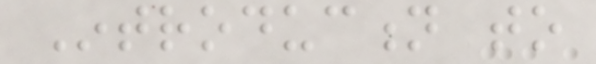Introduction to
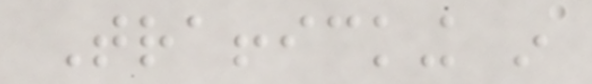Trafficking in
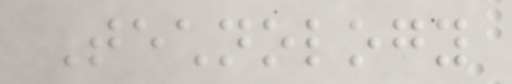Technology
